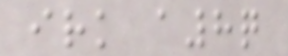irk a8q
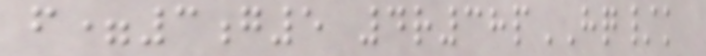f=3g5 4r38pHQ/k
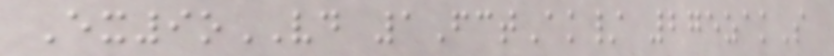Ex9oVD 1FctAk/ 275zakS
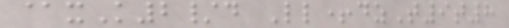@xK2/d Ll+dzT9t8
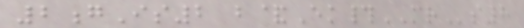2gIs2 b&Ek#MRs8
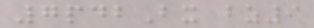7pdbBx bz9
